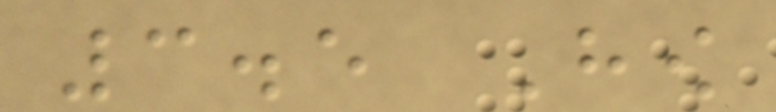3.5 How
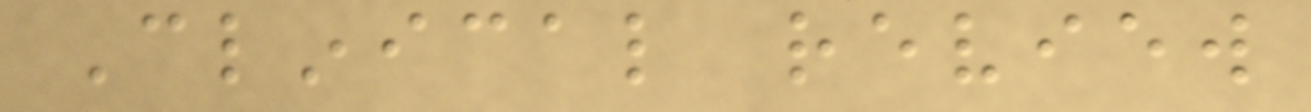Clinical review
